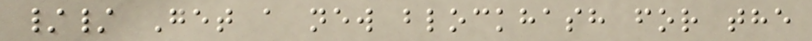// Get a new blockhash for the
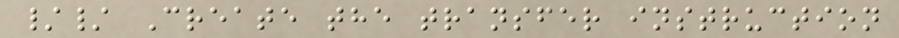// Create the transfer instruction
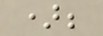);
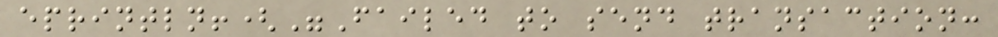eprintln!("Failed to send transaction:
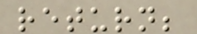return;
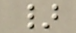}
